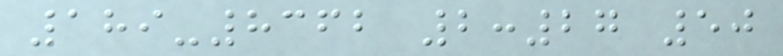189-8362 2:27 50
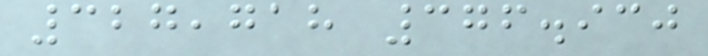327,718 376.930
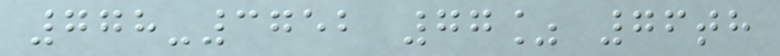778-3752 77% 76th
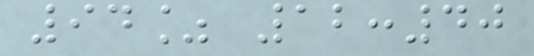94% 12:40
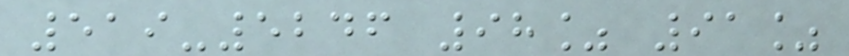519-5246 98% 91%
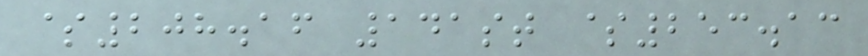$208.16 141st $253.13
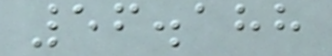56.188
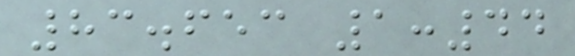83.653 1:44
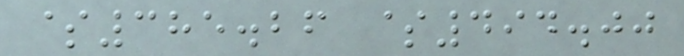$385.26 $494.00
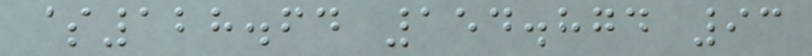$128.64 154.874 93
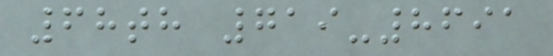68th 719-8691
